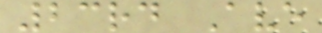23rd Ave
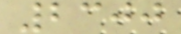2300
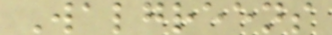Walgreens
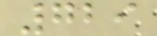729
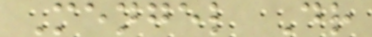Mengel Dr
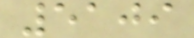5109
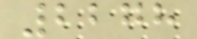2278
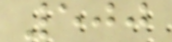500
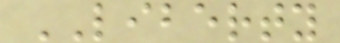LIBERTY
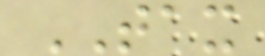TAX
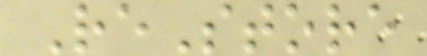ReStore
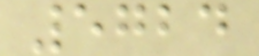5724
